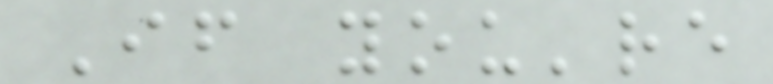If you're
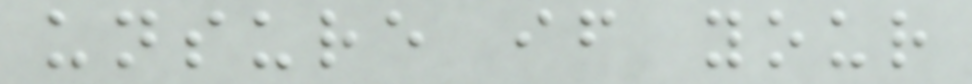unsure if your
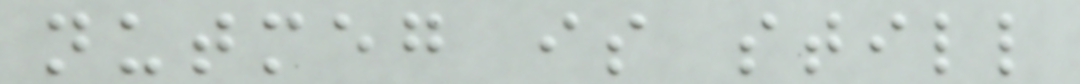nutmeg is still
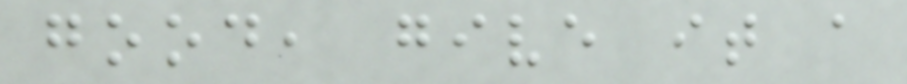good, give it a
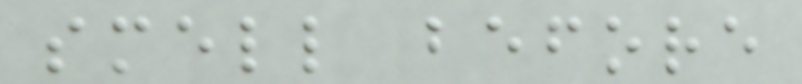smell before
